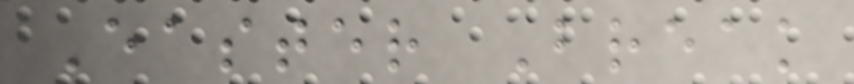Easter Break
